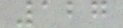127
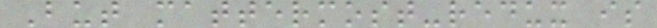But mattermost-redux is
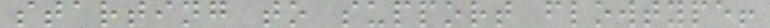starting to support flowtype!
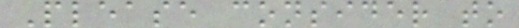Please consider to
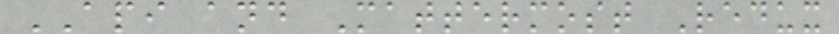API and Mattermost Redux
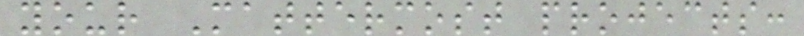your Mattermost projects:
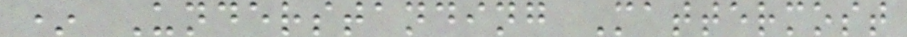* Understanding Mattermost
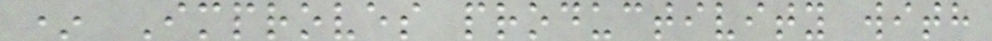* Improves productivity with
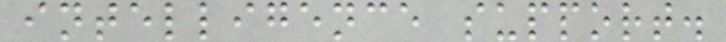intelligence support.
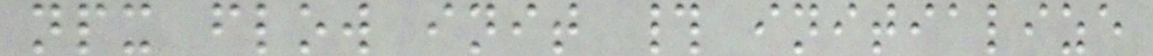npx flow init # initialize
